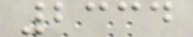2334
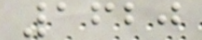1620
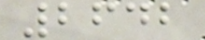2642
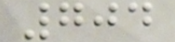704
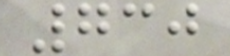730
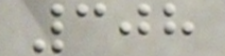308
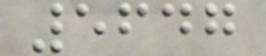5647
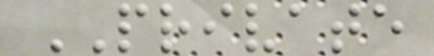PRIVATE
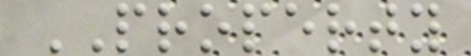PROPERTY
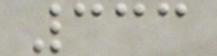333
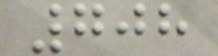708
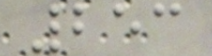253
